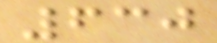630
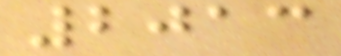2013
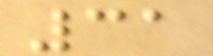31
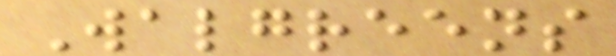Walgreens
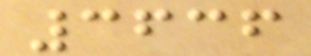3636
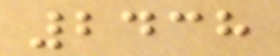2438
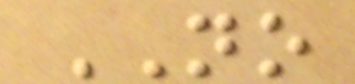NO
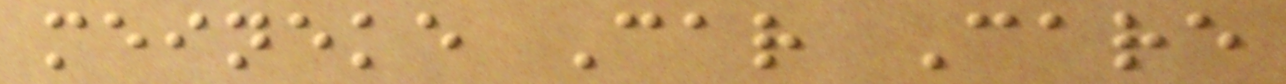meineke Car Care
